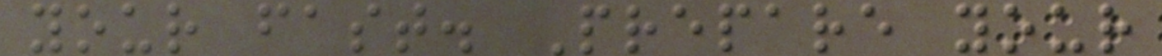your fast. Prepare your
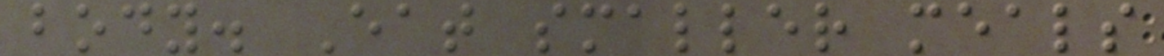body. Eat smaller meals
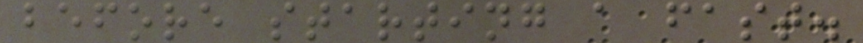before starting a fast.
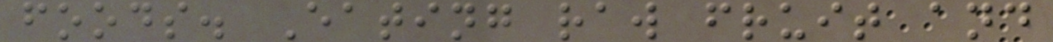foods. Eating raw fruit and
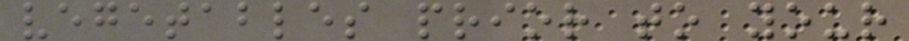vegetables prior to your
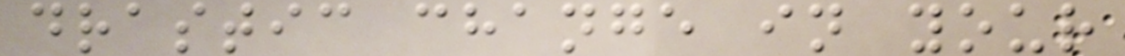drastic change in your
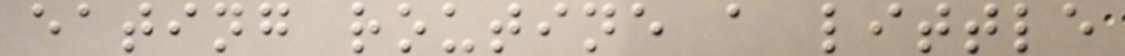eating routine a little
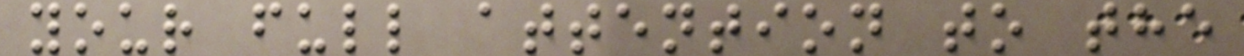your full attention to the
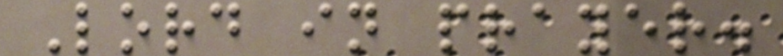Lord in prayer.
